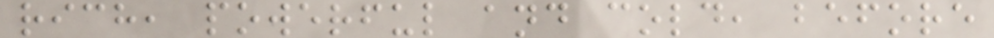rich, powerful and cold, before
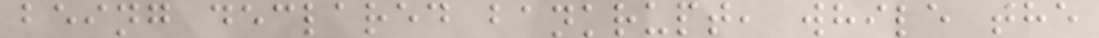being declared bankrupt, while the
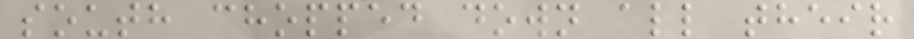south chopped down all their
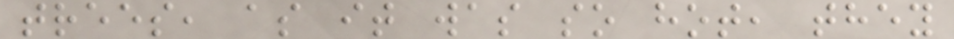trees, as it was so hot, they
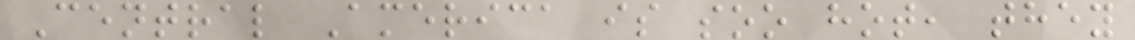Central America is soo hot, they
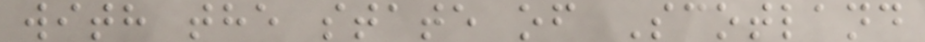with the state of Scotland
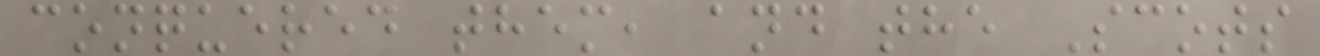conquered them, and the Scots
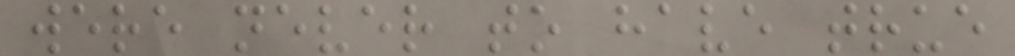were never to have true
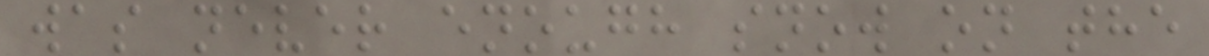was never enough snow on the
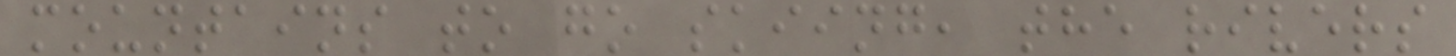mountains to go skiing, the rivers
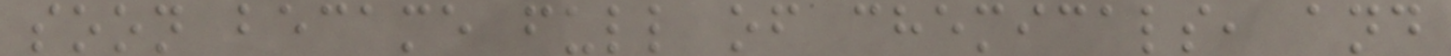soon became full of chemicals, and
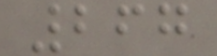267
